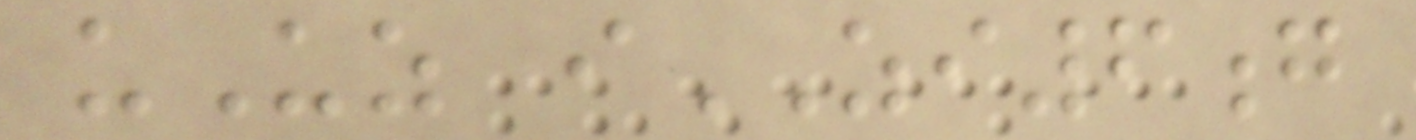uUz iZI6g
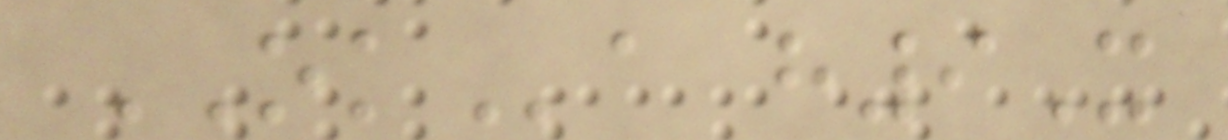OKa h9X
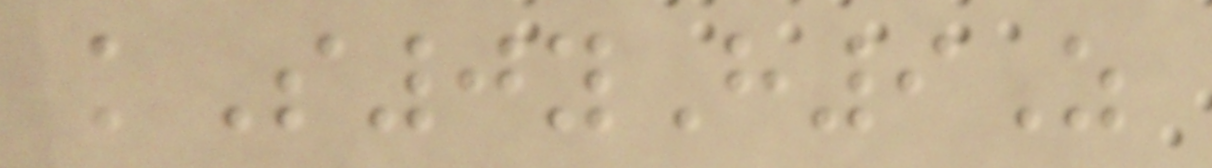kS0yH9Z
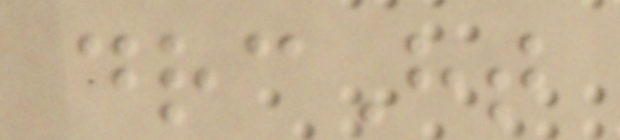drcHt
